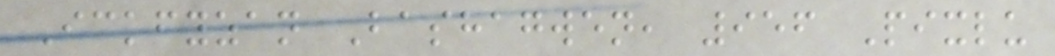Ickfyzan Bashagwen, 956 Pixlu
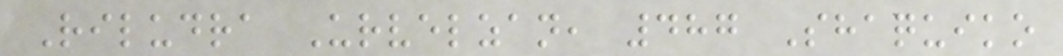Riludra Urvelzan, 487 Shaquiko
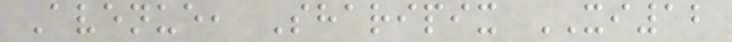Avenue, Sharipix XI12
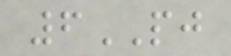6PJ
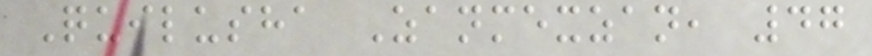Quilusha Zanmexzan, 47
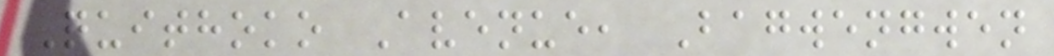Quithoko Avenue, Bagwengwen
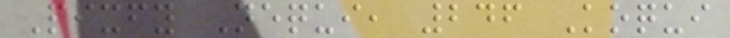Pixfy Nequi, 246 Koqui
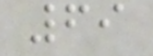69
